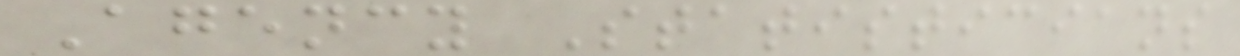Agency Statisticians
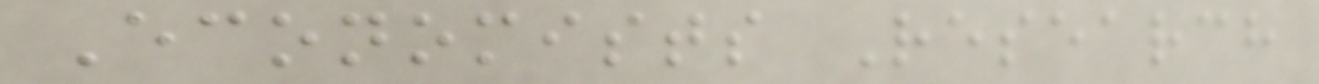Economists Research
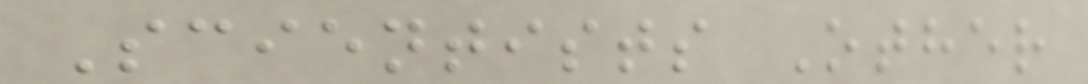Scientists Other
